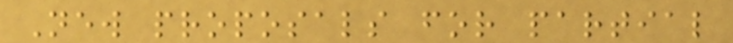New proposals for partial
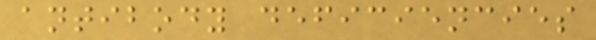antibody deficiencies
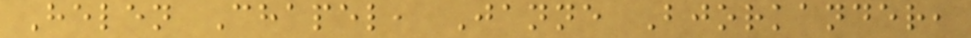Helen Chapel, Janne Bjorkander,
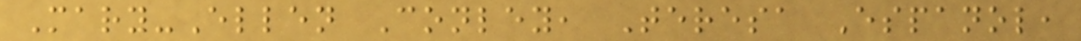Mary-Ellen Conley, Teresa Espanol,
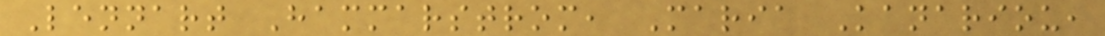Lennart Hammarstrom, Maria Kanariou,
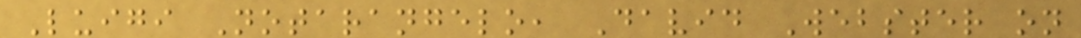Luigi Notarangelo, David Webster on
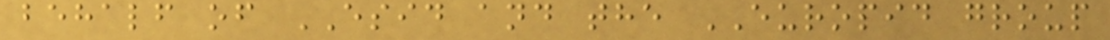behalf of ESID and the EUROPID group
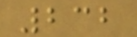232
